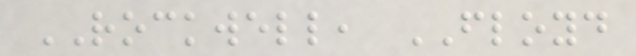ROCKWELL, FLOYD
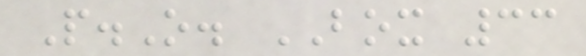P.O. BOX 33
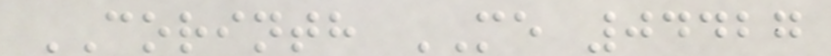CORINTH ME 04427
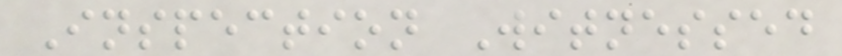Inspection Witnessed
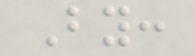By:
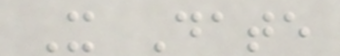X Date
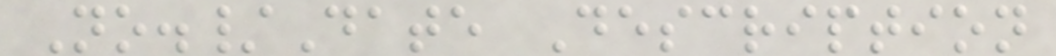No./Date Description
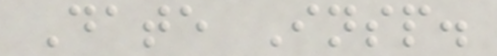Date Insp.
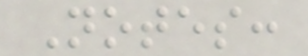Notes:
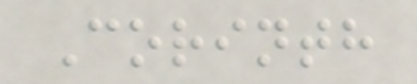Corinth
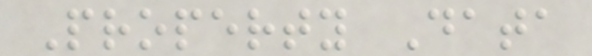Property Data
